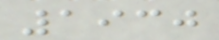1930
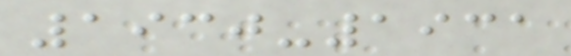1930-1931
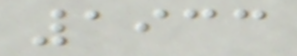1933
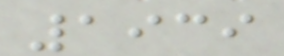1939
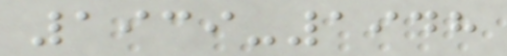1939-1948
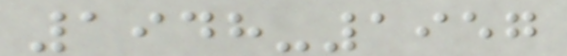1948-1957
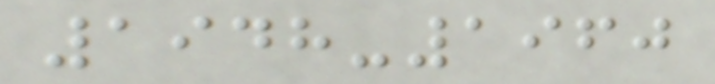1948-1960
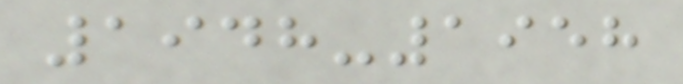1948-1958
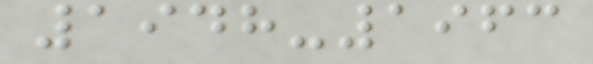1948-1963
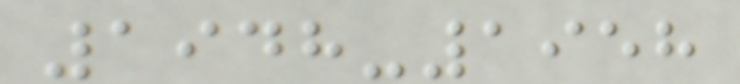1948-1958
